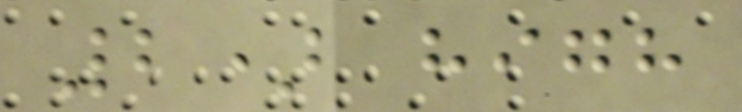2) high
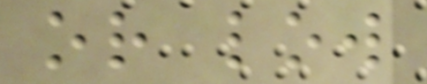or low
